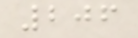206
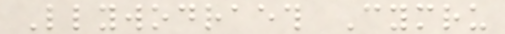Llywodraeth Cymru
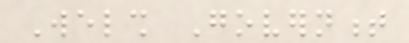Welsh Government
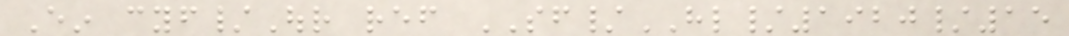Ein cyf/Our ref SF/HL/1920/15
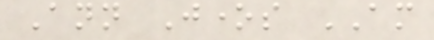Ann Jones AM
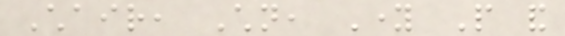Chair, Children, Young People and
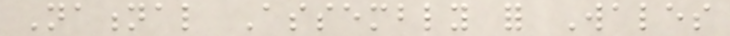National Assembly for Wales
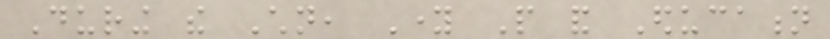During the Children, Young People and Education
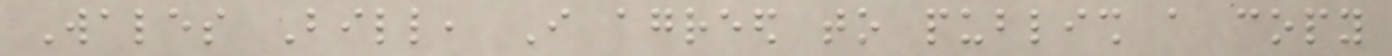Wales Bill, I agreed to publish a copy
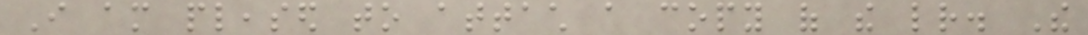I am pleased to attach a copy of the letter. The
